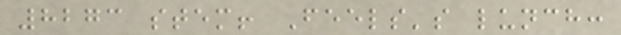8273 stem! Feels's lunch:
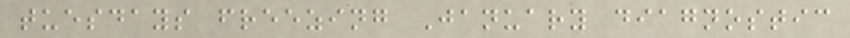tuesdays freezing January diagnostic
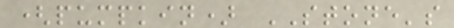(pumpkin) STONE's
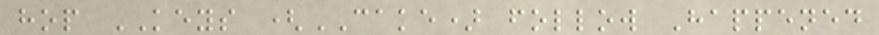hop KEYS (CAKE) follow Happened
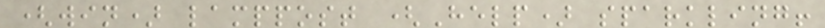(win) lamppost (Help) sparkling!
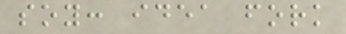soy: idea fork
